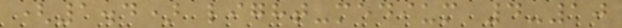(1.4) light-medium 4-10
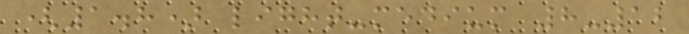(1.8) light-medium 8-12
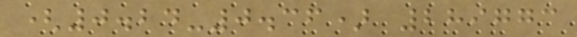(0.24-0.36) 289773
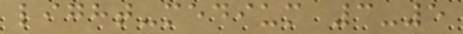light-medium 3-5
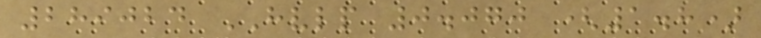289024 HVLP 0.070 (1.8)
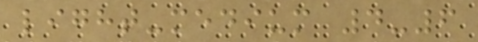light-medium 4-6
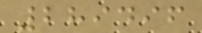289496
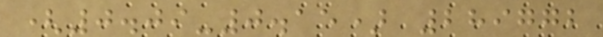(0.09-0.15) 289772
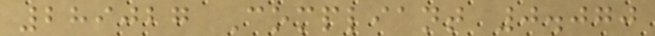289027 Compliant 0.070
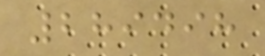289498
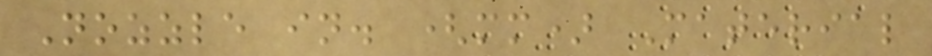Nozzle in. (mm) Material
